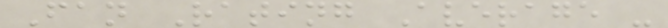Fan Rating Average -
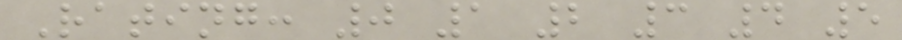Rating: 0 1 2 3 4 5
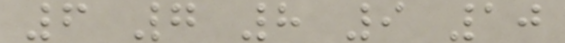6 7 8 9 10
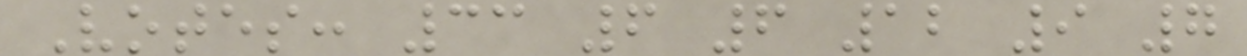Votes: 33 6 6 12 9 7
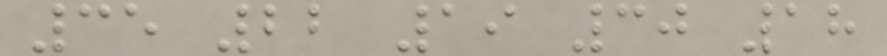35 22 19 30 18
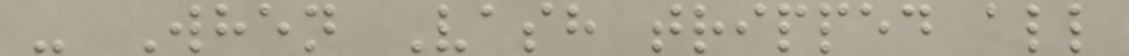- When Vash tripped all
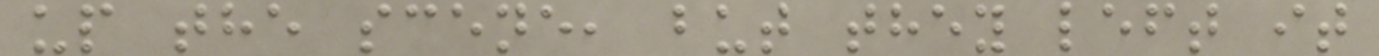up the scene, but they left it
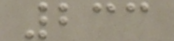233
